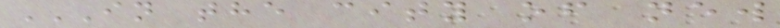IN THE CITY OF NEW
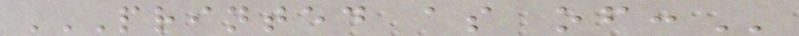PRINTED AS OF:
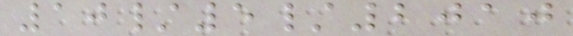10/5/2010
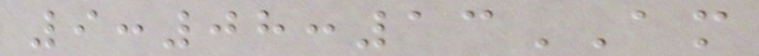9:08:13AM
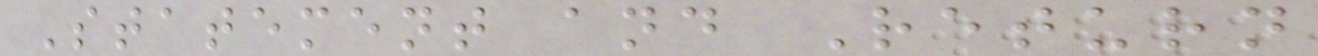Statement and Return
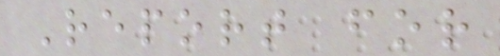Report for
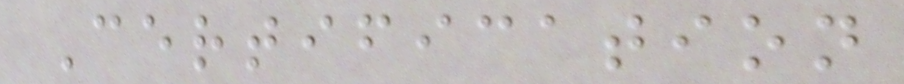Certification
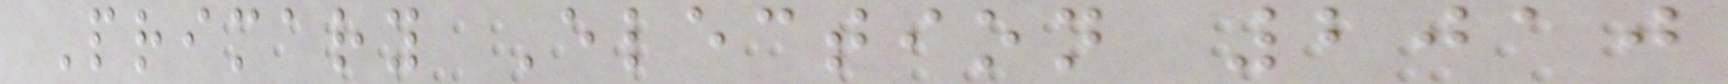Primary Election 2010
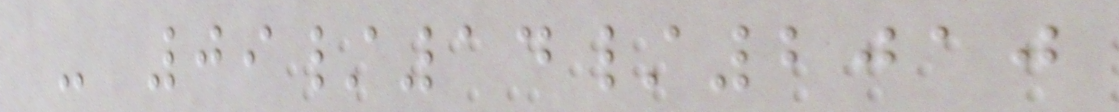- 09/14/2010
